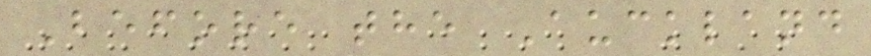Before the Auckland
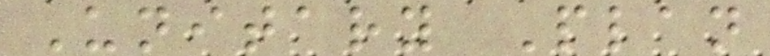Unitary Plan
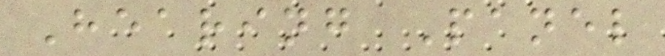Hearing Panel
